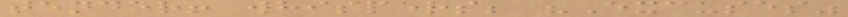tender! whispers; "Excuses"
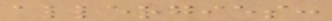allergies:
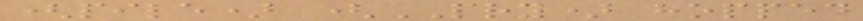(pile) (PRY) hopped
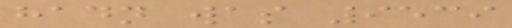hadn was 9539
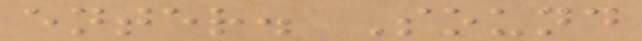enter. Sound
